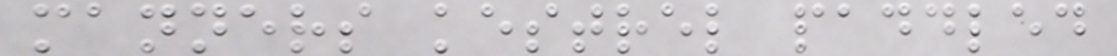manners kestrel paddled
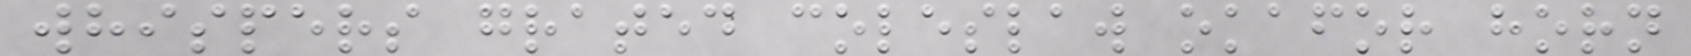whispers grated coleslaw okafor horn
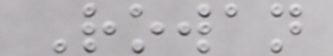Rowan
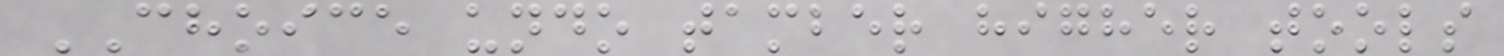CHOICE undo tamber higher tools
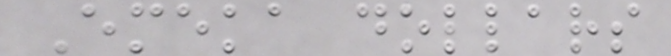Emeka dollars
